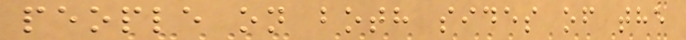people on both sides of the
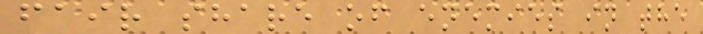fair share of enemies in the
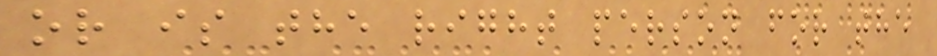or is the right person for the
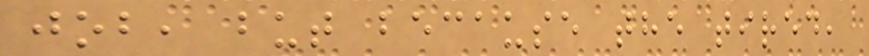job, but because the tired,
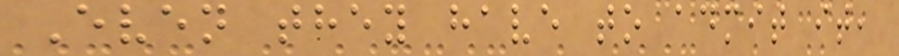Even they have to admit it,
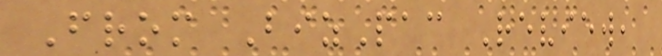From BizPac Review,
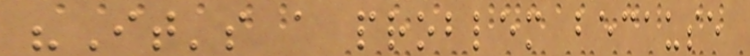"It's a problem because
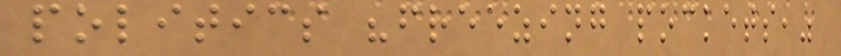politics "freezing pockets,"
